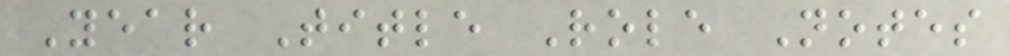Year Title Role Notes
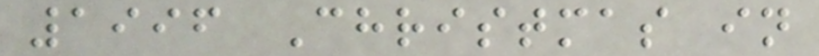1996 Christmas in
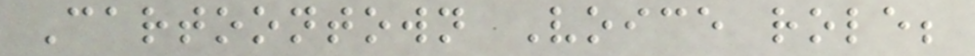Cartoontown Voice role;
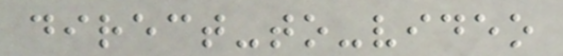direct-to-video
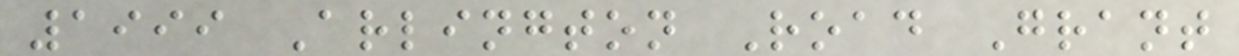1999 Arlington Road Grant
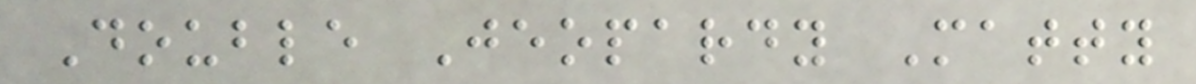Double Jeopardy Matty
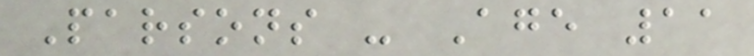Parsons - Age 11
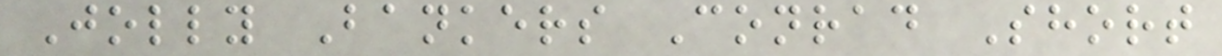Jolly Bankers Conrad Short
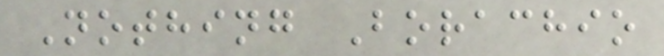Nothing Borachio
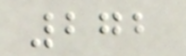272
